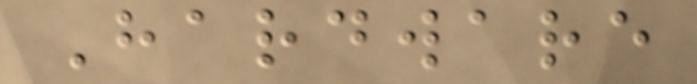Hardware
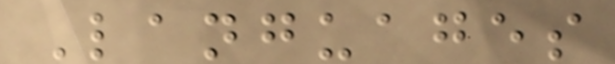Languages
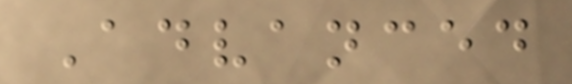Advanced
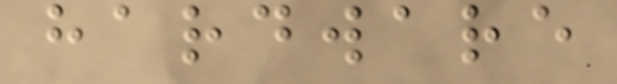hardware
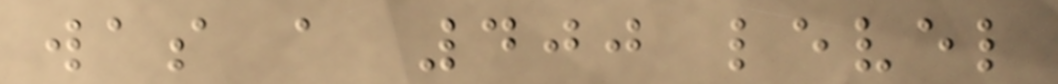was a 400 level
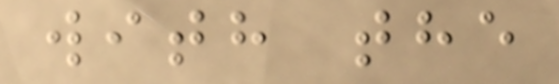with the
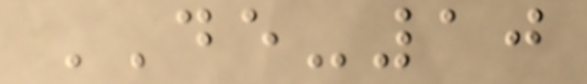DE-10
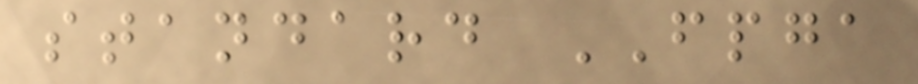standard FPGA
